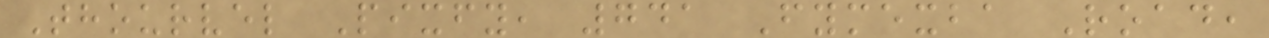Thourvel Pixfy, 741 Fymexba Road,
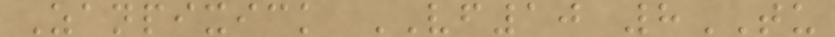Zanpixick VF10 8TU
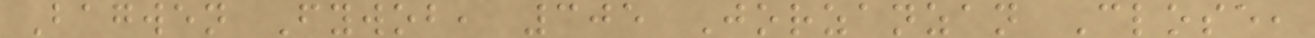Bagwen Fywob, 305 Jorzanzan Close,
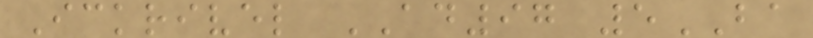Ickrivel AD97 5BA
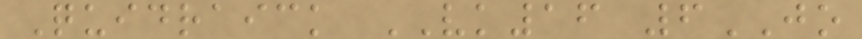Quidraick VK16 6JO
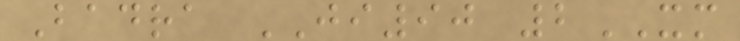Badra JI90 2XM
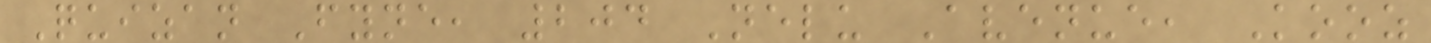Quizan Fyne, 204 Nelu Avenue, Kooz
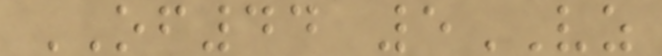OF44 5VZ
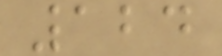124
